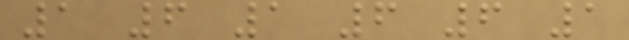1 6 1 6 6 1
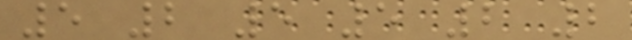5 2 5 5 2 2
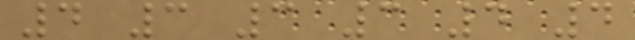4 3 3 3 4 4
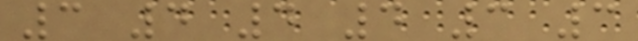3 4 4 4 3 3
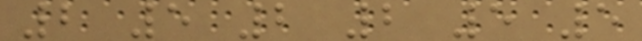2 5 2 2 5 5
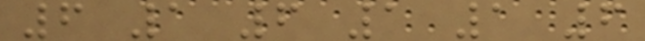6 1 6 1 1 6
